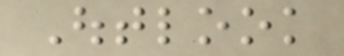Outlook
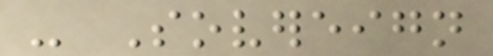- Sovereign
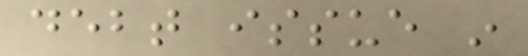debt issue in
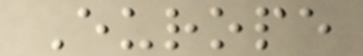Europe
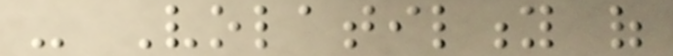- Volatility of
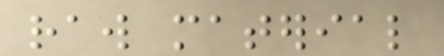raw material
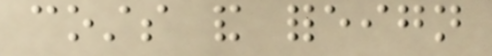costs and foreign
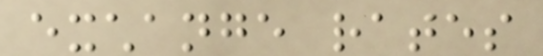exchange rates
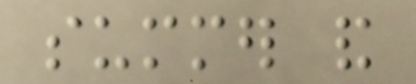summer and
